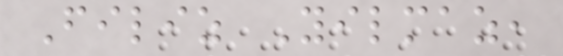Filiz Yilmaz,
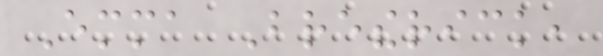Emma Bretherick,
